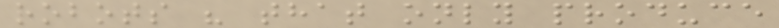robots " that only produce
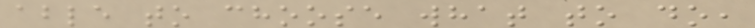able to choose what to do,
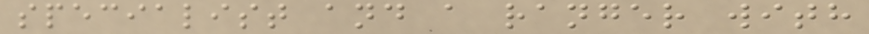specialist and a ranger with
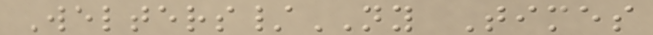Welters/NY Times
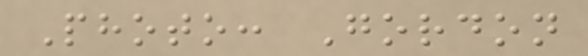Photo: Gordon
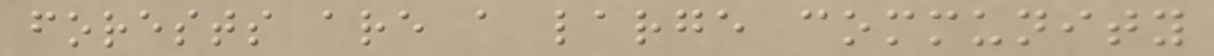forests are a large community
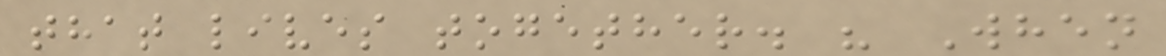that lives together. " When
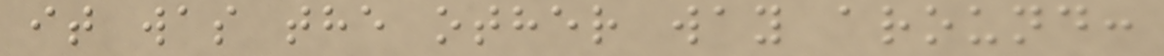it was the other way around:
